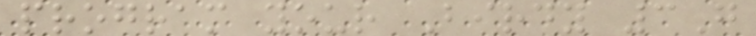program your Birdy 3G
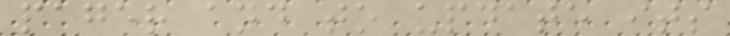pager and to update its
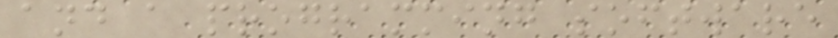and a programming software
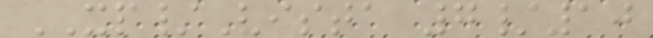XP/Vista 7/10
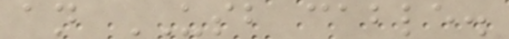an USB cable.
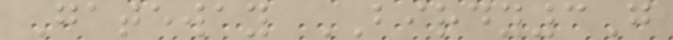Gateway BIRDY3G
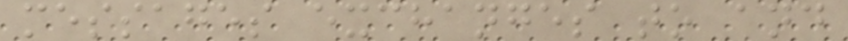messages exchanges to and
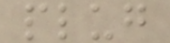plug
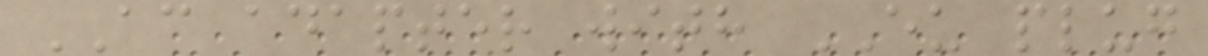AC adapter with EU plug
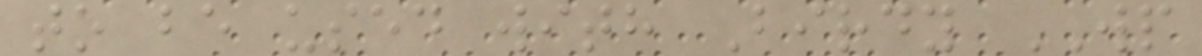to be used with Birdy WP
